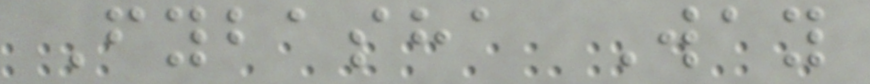Fybasha Way
